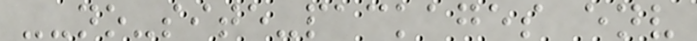--no-site-packages env
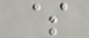$
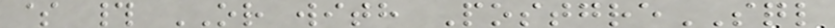$ # OR with PostgreSQL
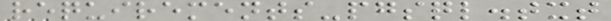requirements-pgsql.txt
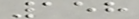158
